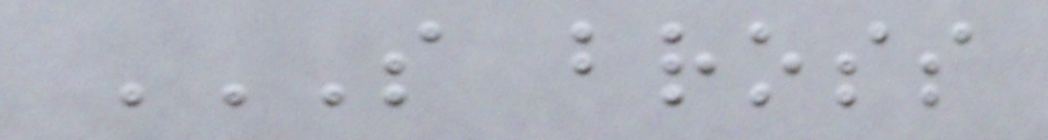S BROSS
